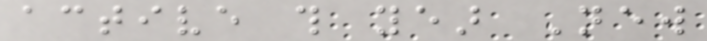active this year New
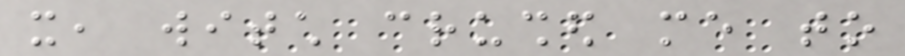it, witch crushed me to
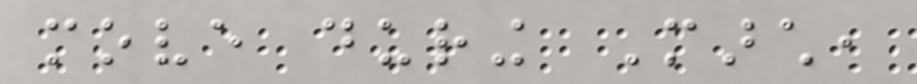move during March,
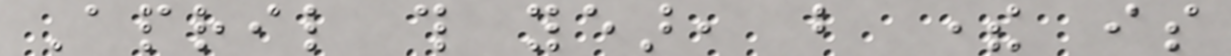April this year, but there is
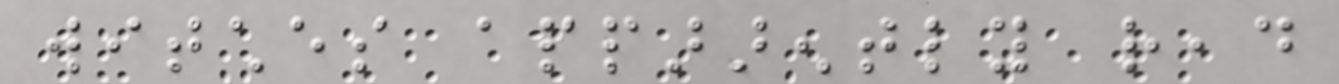witches appararently read
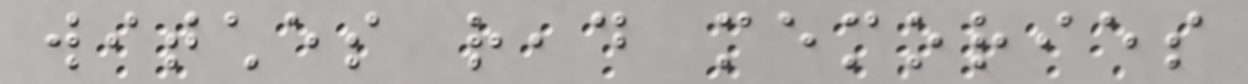witches read memories
